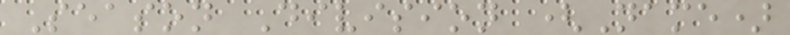Season Division (Name)
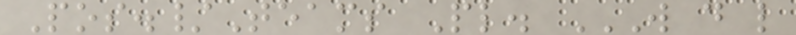Pos./Teams Pl. W D L
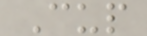Cup
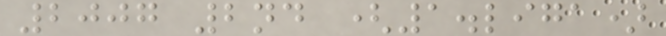2007 2nd (1.liga)
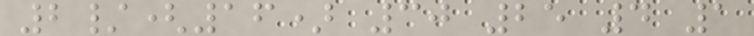2/(16) 30 25 4 1
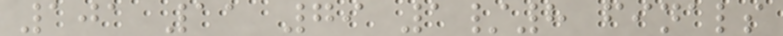101 11 79 1/8 finals
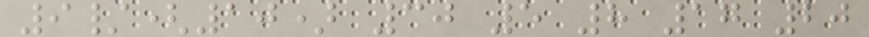9/(10) 30 5 8 17 20
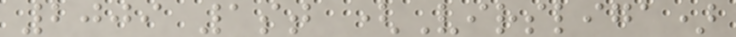2009 1st (Virsliga)
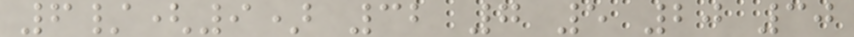6/(9) 32 7 5 20 30
